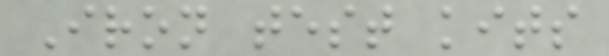Iron test kits
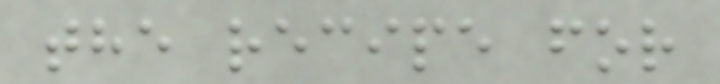the recipe for
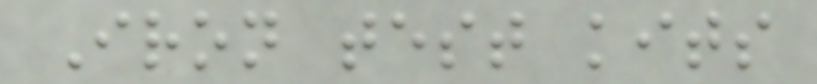Iron test kits
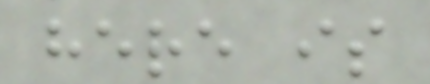here is
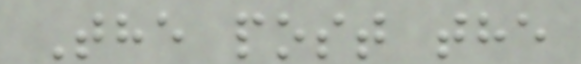The post the
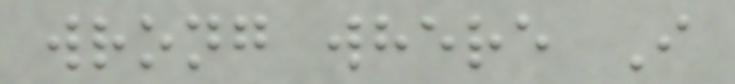wrong where I
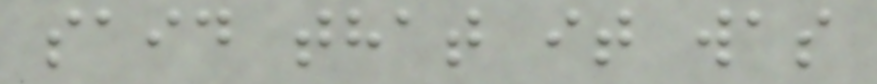said that it was
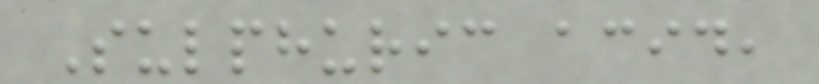Sulphuric acid,
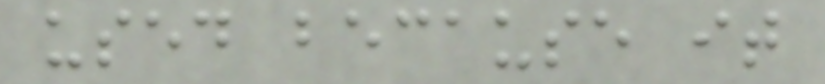used because it
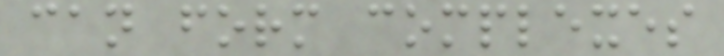can form complexes
